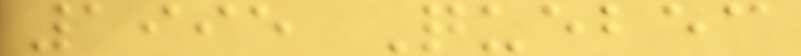1995 Quebec
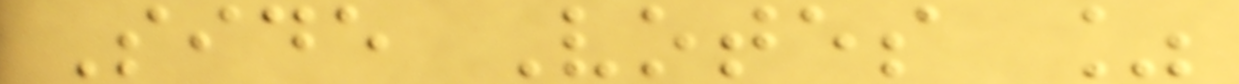Side Votes %
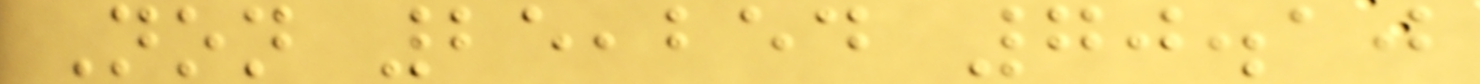Non 25,254 70.10
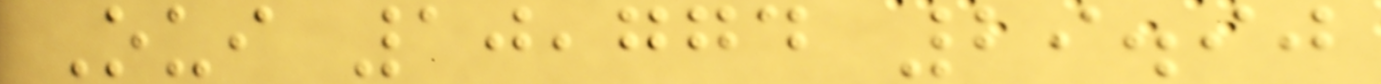Oui 10,774 29.90
